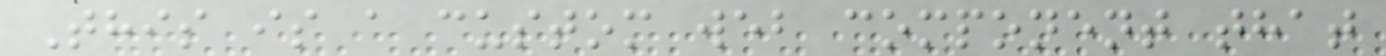This is a custom web component that
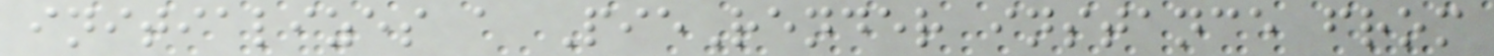initializes a PieRender instance from
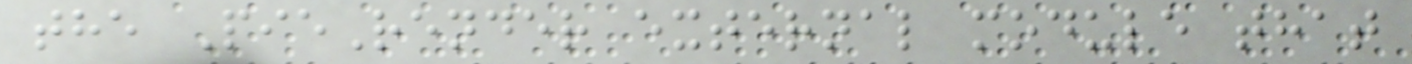the PieRender external module that
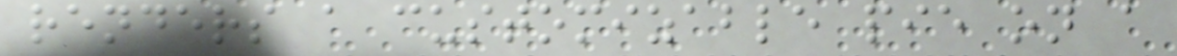renders a customizable pie on a
